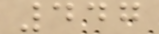447
